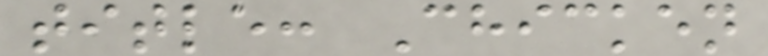title: Chicken
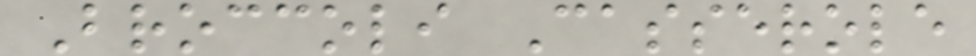Broccoli Casserole
